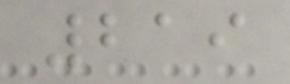219
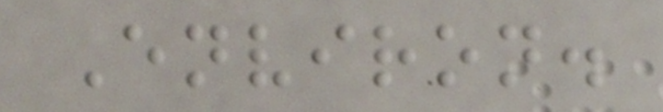Environ.
